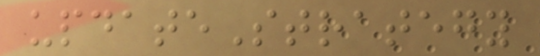updateStrategy
